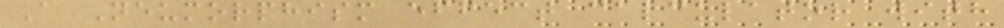A Neumorphism effect calculator with
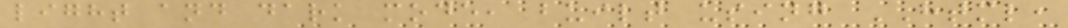light and dark mode, built using HTML,
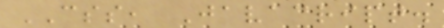CSS, Javacript.
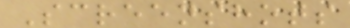Screenshots
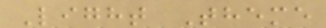Light Theme
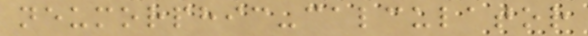neumorphic-calculator
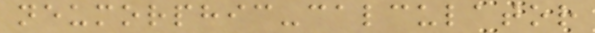neumorphic-calculator
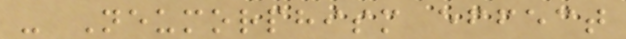- Neumorphism effect
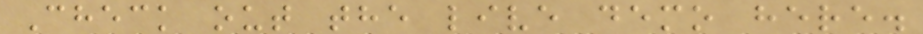Check out the live demo here.
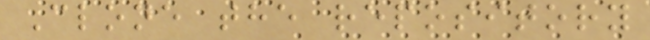Clone the repository
